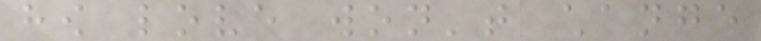how love won't change
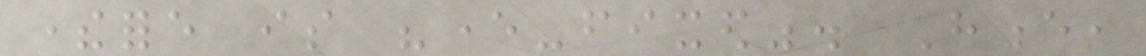therefore is "ever-fixed". Hence,
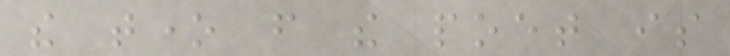the tone from the poet is
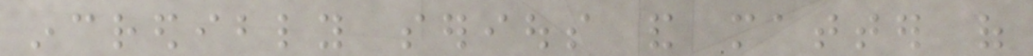incredibly serious and matter of
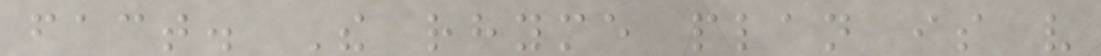fact. The rhyme plan is very
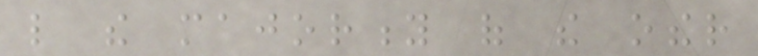like the majority of the other
